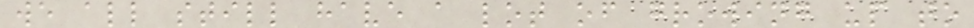we all still have a lot of growing up to
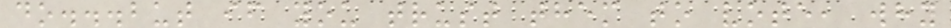do...but if you trust them to vote, why
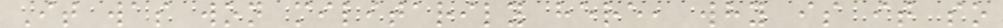It was won militarily here, why is it so
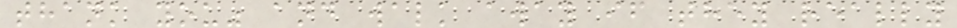thank you" and walk away if they really
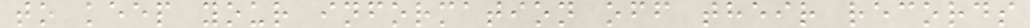to keep your information off their records
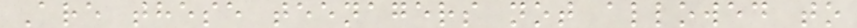Are these teenagers not allowed to
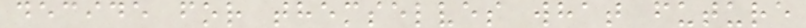decide for themselves what future
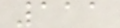111
